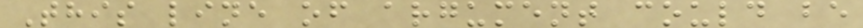This line of argument could be
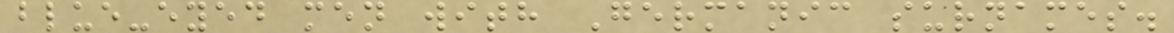blue-eyed men with Germanic surnames.
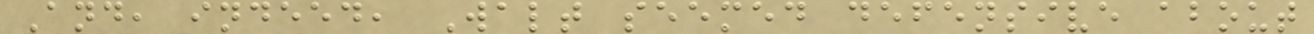And, indeed, Walt seemed defensive about
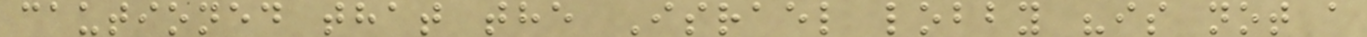cautioned that the Israel lobby "is not a
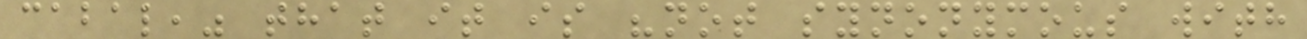cabal," that it is "not synonymous with
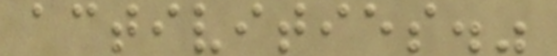activities."
